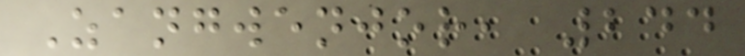Zangwenjor, 244
